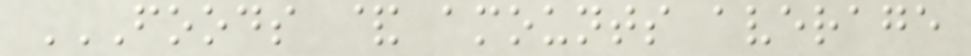FOODS & AMOUNTS AVERAGE
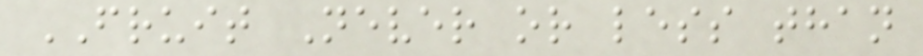FRUIT Never or less than
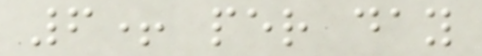6+ per day
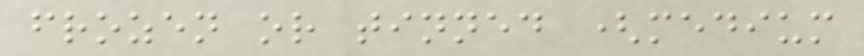frozen or tinned (medium
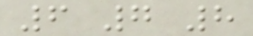6 7 8
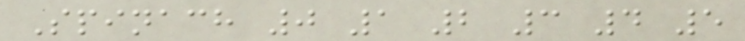Spinach 0 1 2 3 4 5
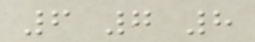6 7 8
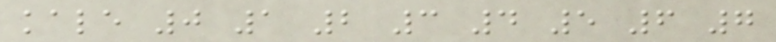kale 0 1 2 3 4 5 6 7
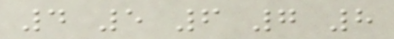4 5 6 7 8
